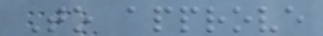To approve
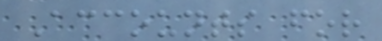Accounts for
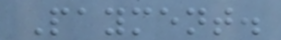Payment.
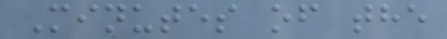Minutes of the
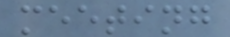meeting
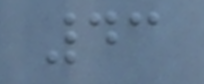43
